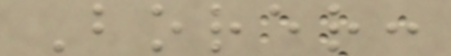Borer:
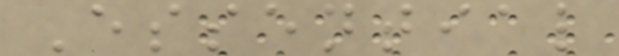Essential
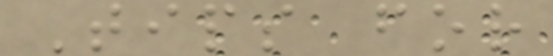Tips for
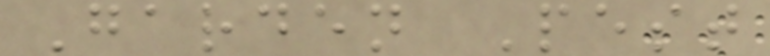Garden Pest
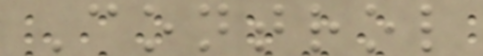Control
